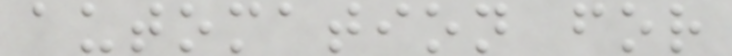automation for
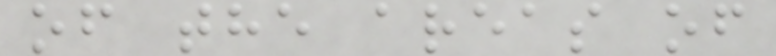of the areas of
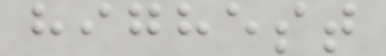highest
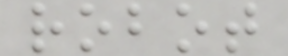robot
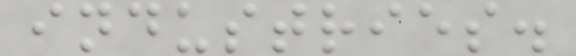industries.
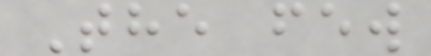The few
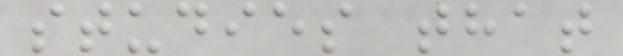studies that
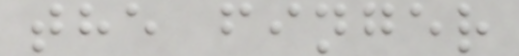the finger
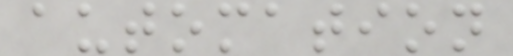automation
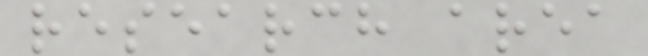research area
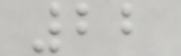22
